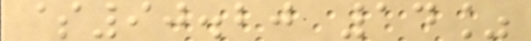$90.20 14%
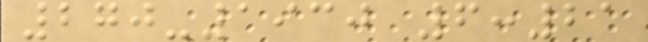270-1930 6:21
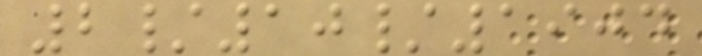2/10/1904
